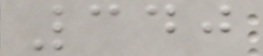340
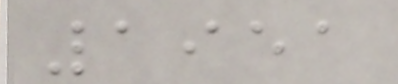1951
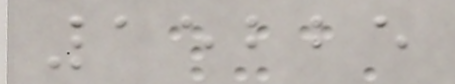15225
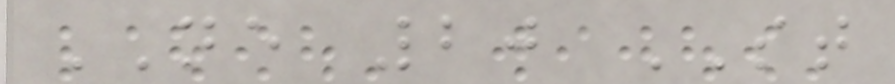NE 20 ST
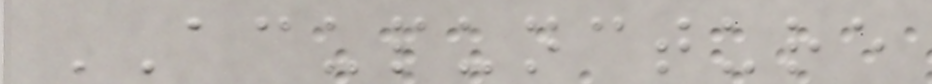ACUPUNCTURE
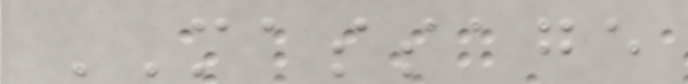MASSAGE
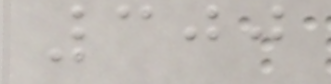300
